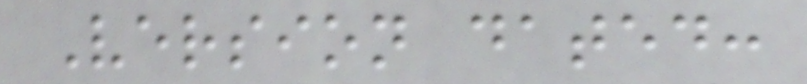Version dated:
